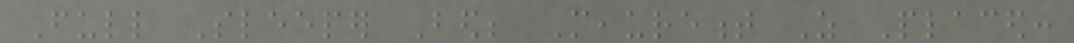Full Sleeper Bed; Meaurement As Placed:
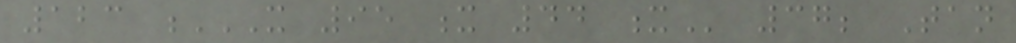123 X 95 X 44 X 37; Tan
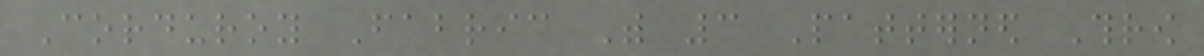Corduroy Fabric With 3 Patterned Throw
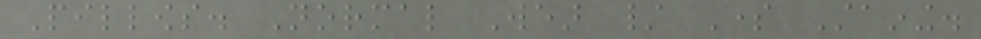Pillows. Normal Wear / Some Staining.
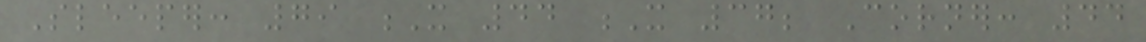Sleeper: 79 X 44 X 37; Corner: 44
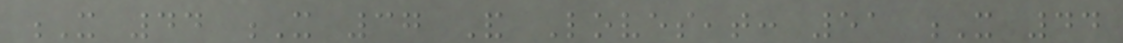X 44 X 37 And Loveseat: 51 X 44
